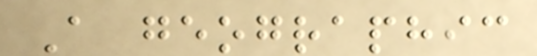A geographic
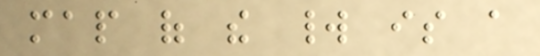map of the world is a
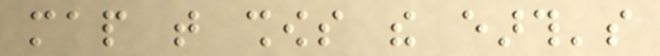map that shows the earth's
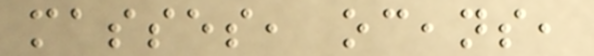masses, oceans,
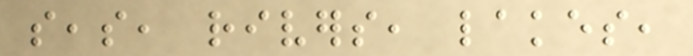seas, rivers, lakes,
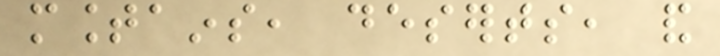mountains, deserts, and
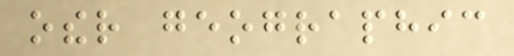other geographic
